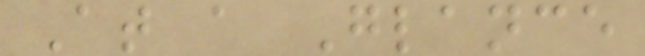At a Glance
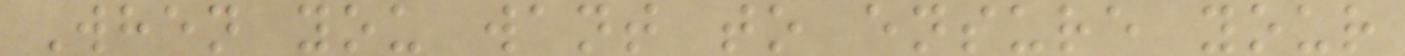When you want to ensure your
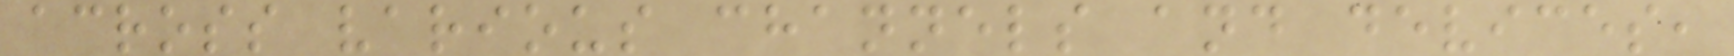across various channels and devices,
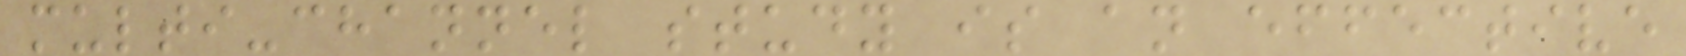multi-channel study is an effective
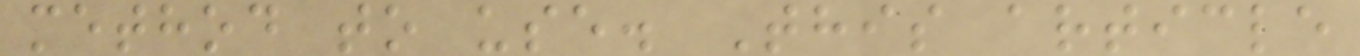method to use. This article
